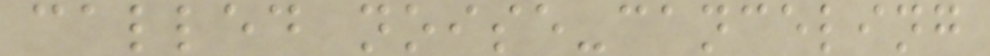called noise-canceling
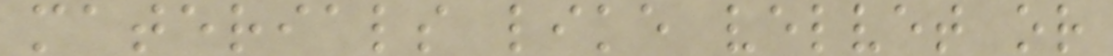materials like velvet or
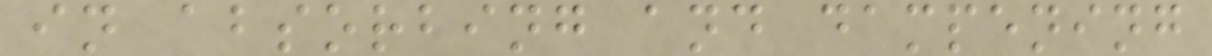in absorbing and dampening
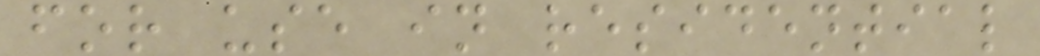for use in residential
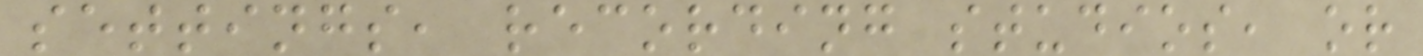settings, recording studios, or
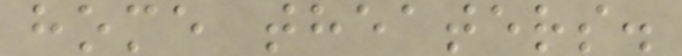home theaters.
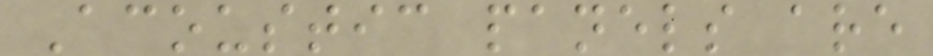Acoustic panels are
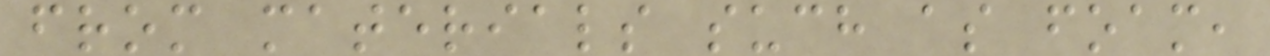from materials such as foam,
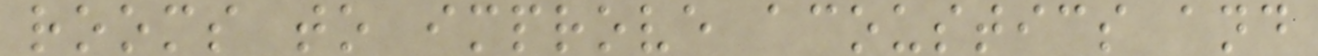rooms to improve acoustics and
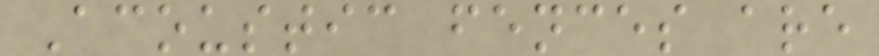Acoustic fences are
